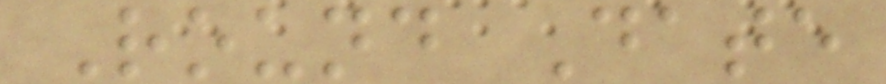Round Date
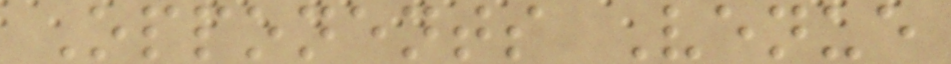Opponents Venue
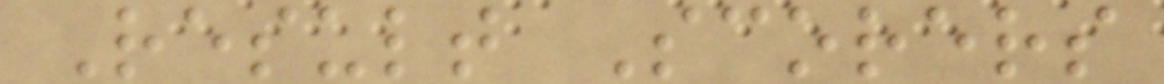Result Scorers
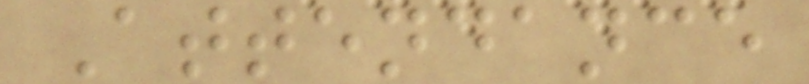Attendance
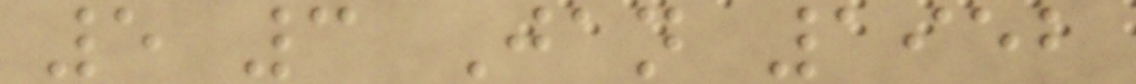5 3 Jan 1952
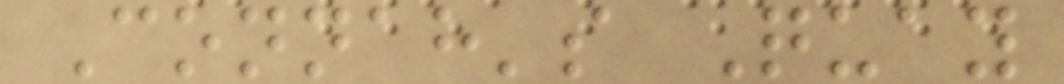Connah's Quay
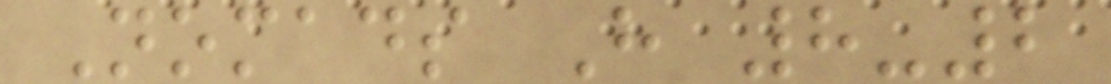Nomads H 8-2
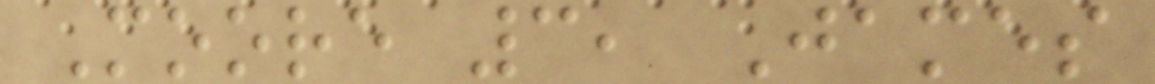Moore 3, James
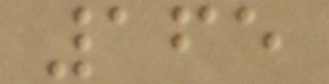165
